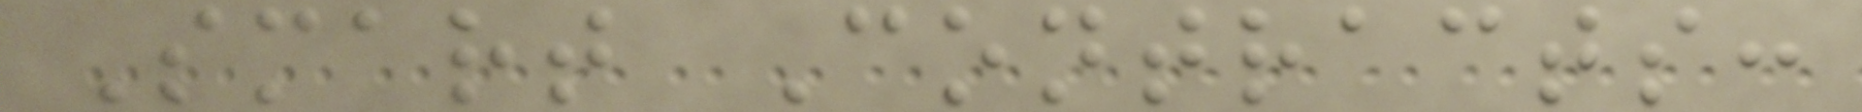Smart Contracts:
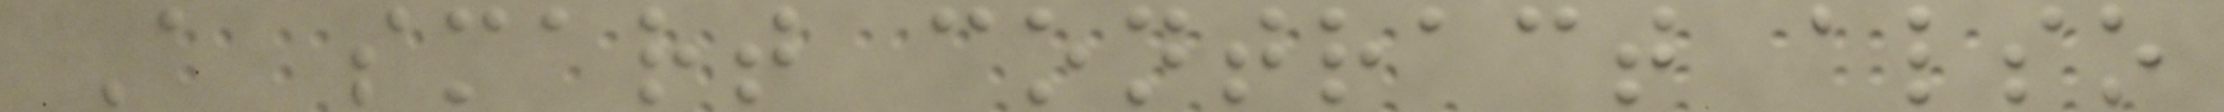A smart contract also
